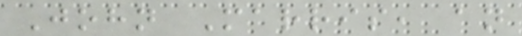John Marris, an
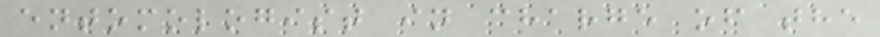entomologist in charge of the
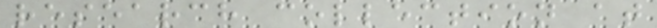research collection at
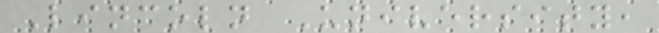Lincoln University,
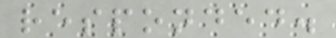responded.
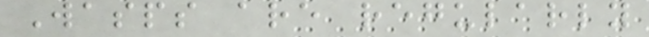Wasps are regularly
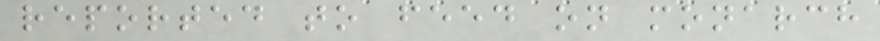reported to feed on monarch
